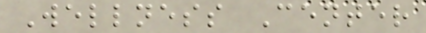Wellness Center
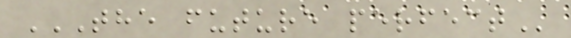THE FUTURE PERFECT
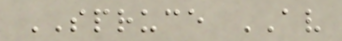SPRUCE AV
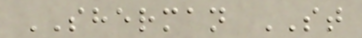SHERMAN ST
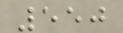550
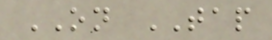ON TAP
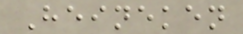Heineken
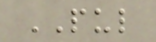PUL
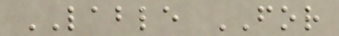LABLE FOR
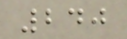240
